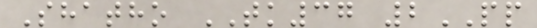Shatho TK37 2PP
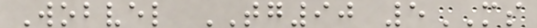Wobvel TG90 5MS
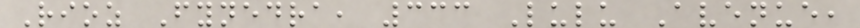Rioz Fynedra, 333 Lulu Avenue,
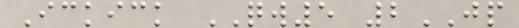Ickick QW5 2JP
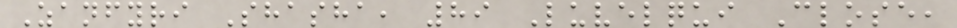Zanfyri Shasha, 89 Luvelqui Close,
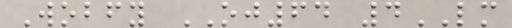Wobfy OJ64 4LM
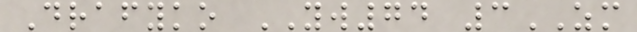Drafyko YW74 3ZM
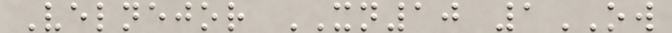Velnejor XN10 1OW
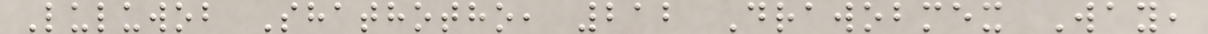Luluwob Shathotho, 212 Drawobmex Way,
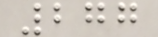277
